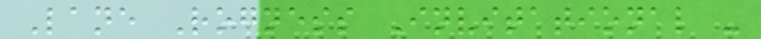Lane Rogness Invitational -
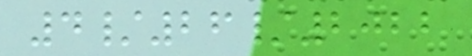4/26/2022
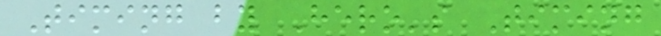Timing by Hero's Timing
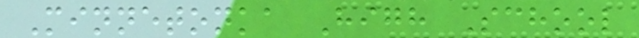Minnetonka High School
